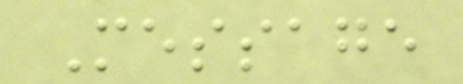Message
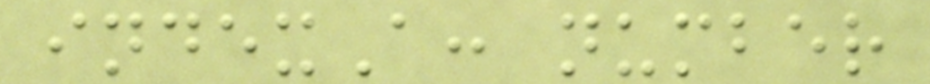indexA: number
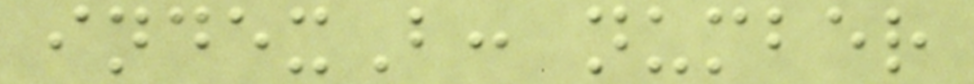indexB: number
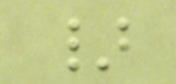}
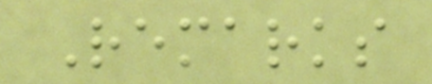Remarks
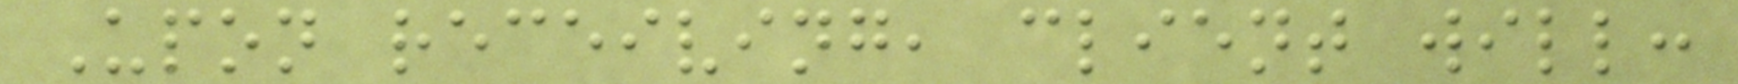Upon receiving, client will:
